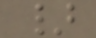}
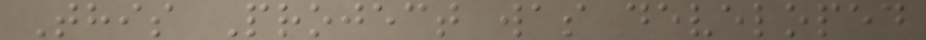This Project was developed
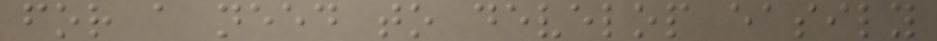for a need to develop easily
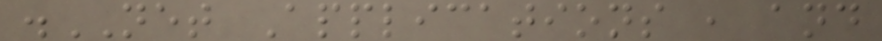.NET Applications , and
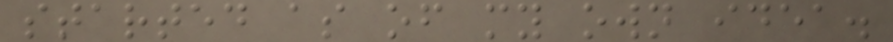started as of my own idea.
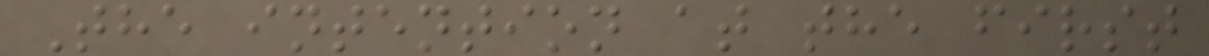The intention at the first
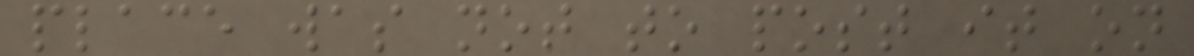place was not to post it on
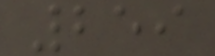259
